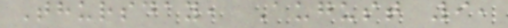Thursday, August 9,
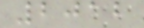2012
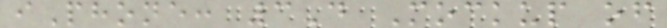iPhone: 3D Mockup of
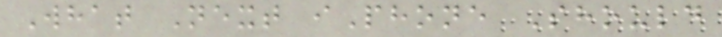What Next iPhone Should
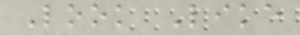Look Like
